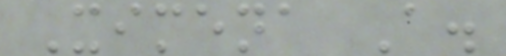Ximena A.
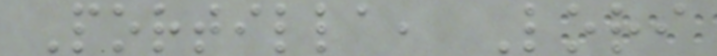Portilla, Lori
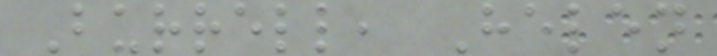Burrell, Helen
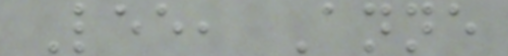Lee, Anne
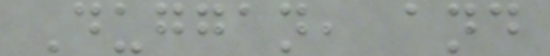Duggan, and
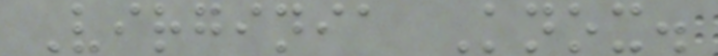Virginia Knox.
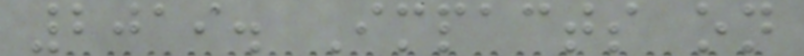2019. Impacts on
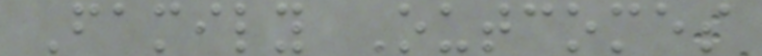Family Outcomes
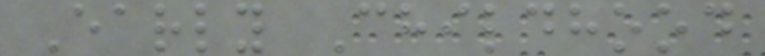Early Childhood
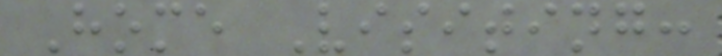Home Visiting:
